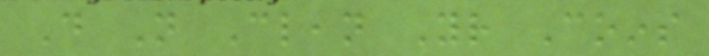Do Not Clean Your Coins
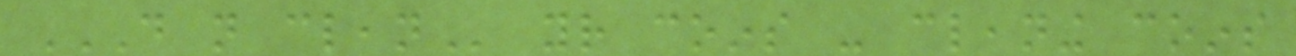DO NOT CLEAN your coins - cleaning coins
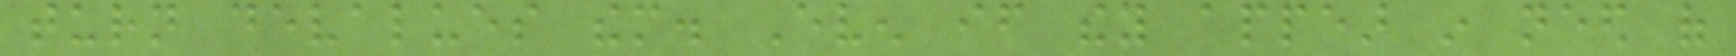turn devalues them. Even if they appear in need of
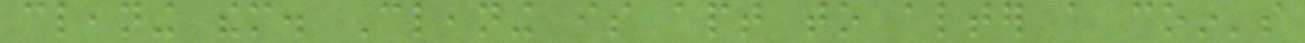cleaning them. Cleaning is apt to alter a coin's
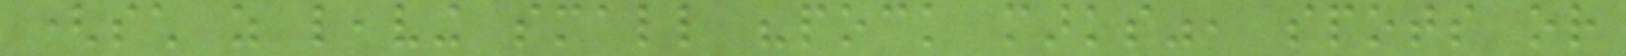(such as leaving small "pock marks", spots or
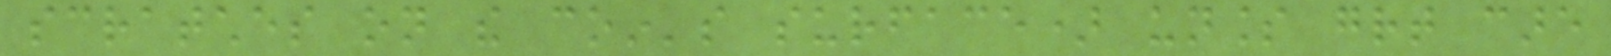scratches on the coin's surface) unless great care
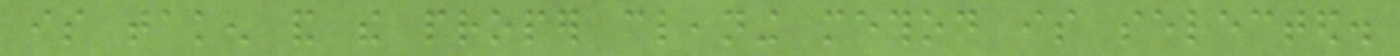is taken and the proper cleaning method is selected.
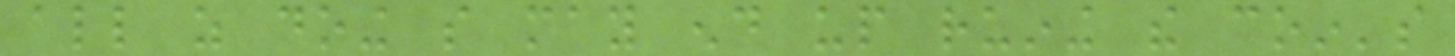all as doing so may end up ruining the coin's
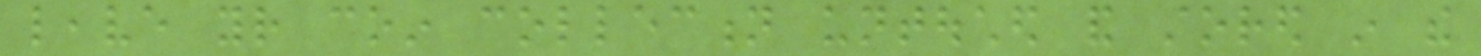leave your coin collection untouched and stored in the
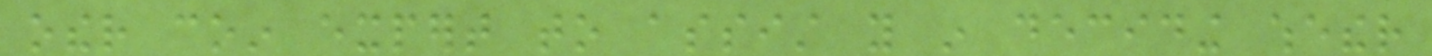other coin expert to assist you in deciding whether
